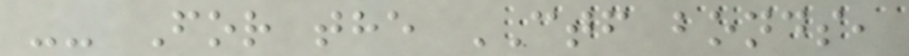-- For the CTF bonds,
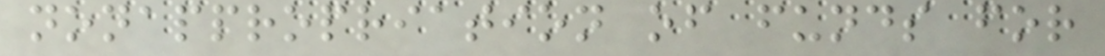nonappropriation of funds for
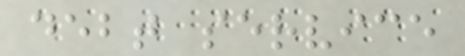debt service
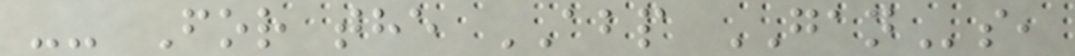-- For the ABP GANs,
